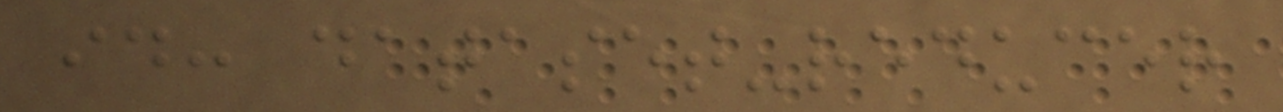id: dataset-reducer
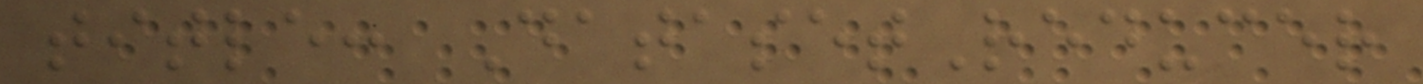title: DatasetReducer
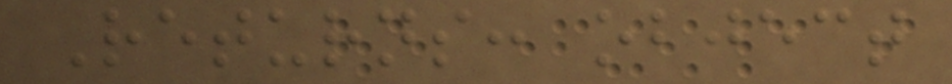Returns: object
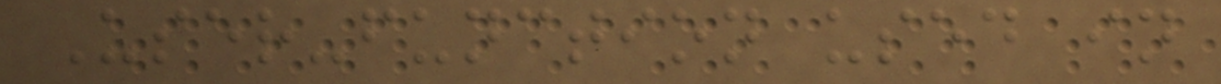User-function used in
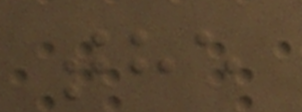the
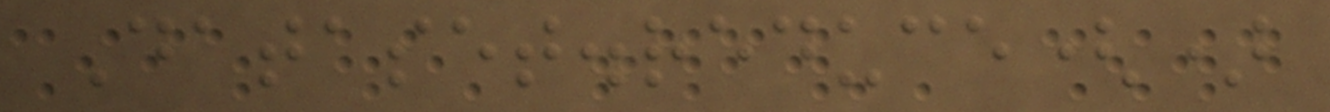Dataset.reduce()
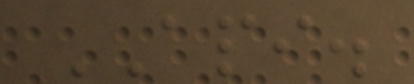API.
